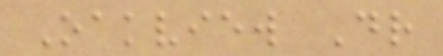Oakview Dr
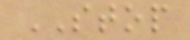STOP
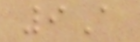9A
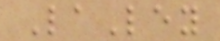LaLey
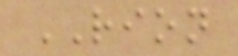RION
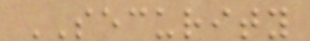SECURITY
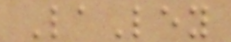LaLey
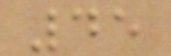45
